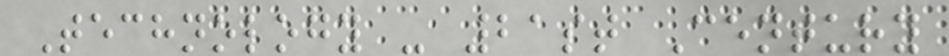Technology - 21st Century
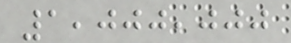1,000,000
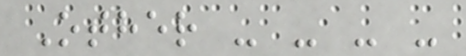Other - - - -
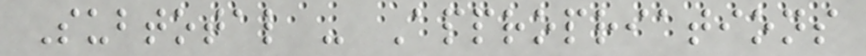Subtotal - Appropriations
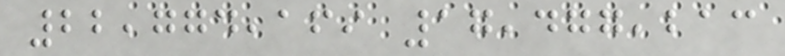22,774,169 17,477,213
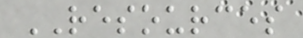RESOURCES
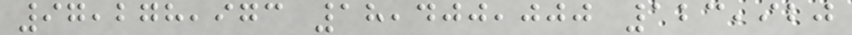97,278,973 18,400,000 123,920
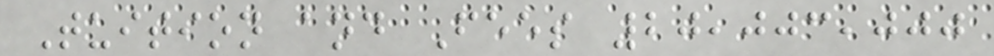Tuition and Fees 20,003,000
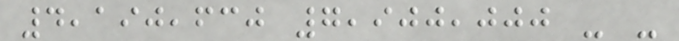4,190,630 7,900,000 - -
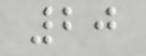20
